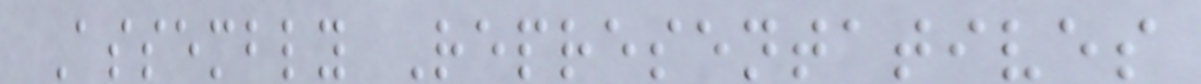Assembly Representatives
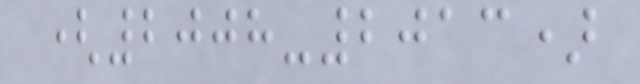(2008-2013)
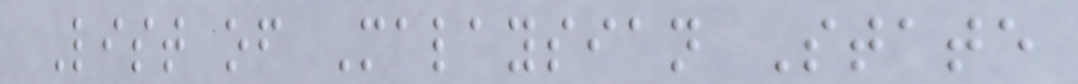List of Malaysian State
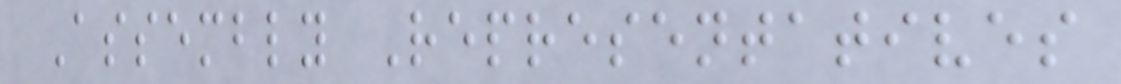Assembly Representatives
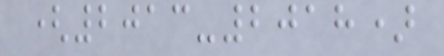(2013-2018)
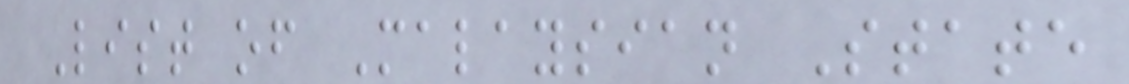List of Malaysian State
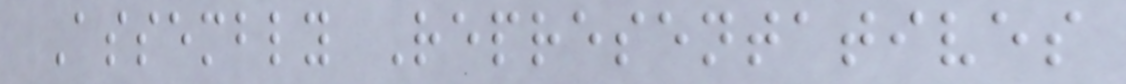Assembly Representatives
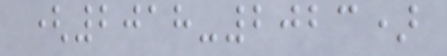(2018-2023)
